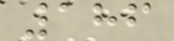186
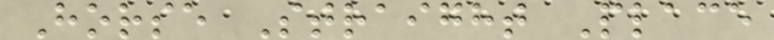Horse Straight Place
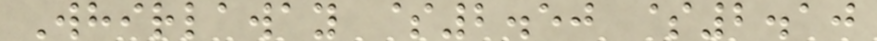Whirlaway $2.50 $2.10
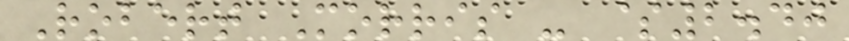Robert Morris - $2.40
